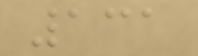131
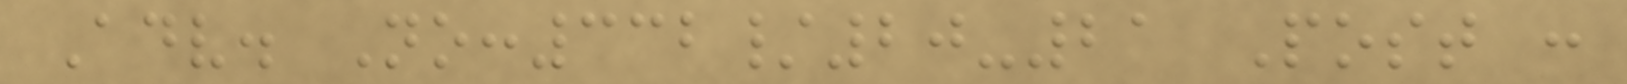Adv. No:332/20-21 Post :
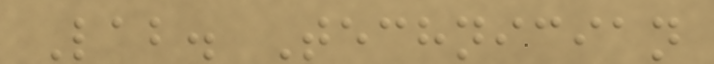Lab. Technician
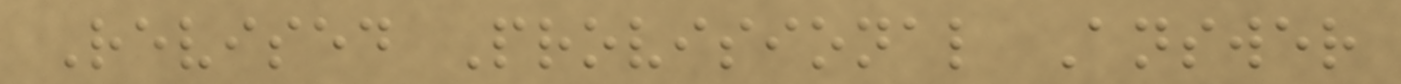Revised Provisional Answer
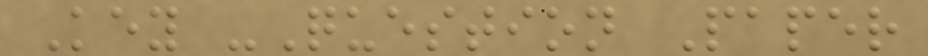Key -Question Paper
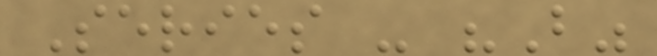Series - "B"
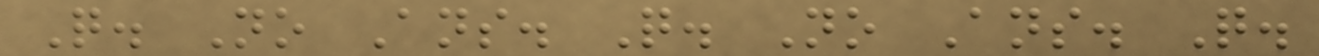Q. No Ans. Q. No Ans. Q.
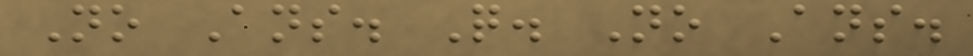No Ans. Q. No Ans.
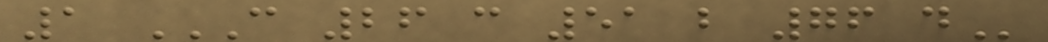1 C 26 C 51 B 76 D
